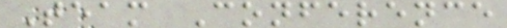Team Conference
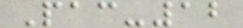Pac-12
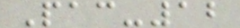Pac-12
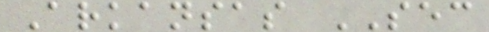Arkansas SEC
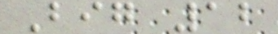Big 12
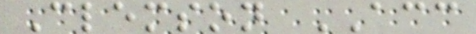Clemson ACC
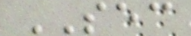SEC
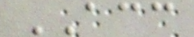ACC
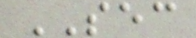SEC
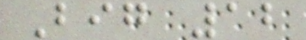Big 12
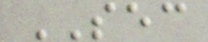SEC
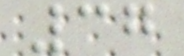37
